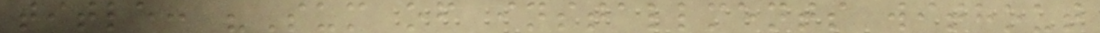title: "Sum of installments without
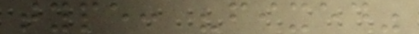type: "fixed"
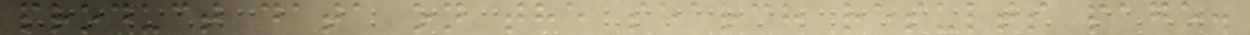product data on the search results page.
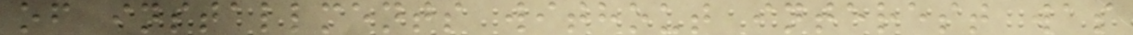of installments without interest was
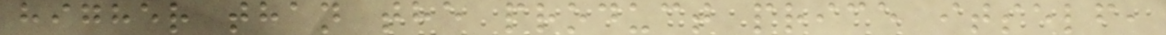higher than the product price itself,
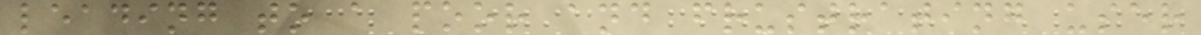leading to a poor and frustrating user
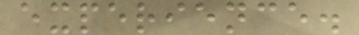experience.
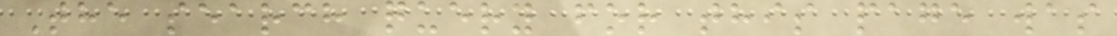The search query for this page was
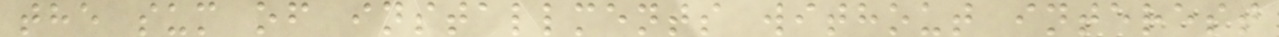the sum of installments without interest
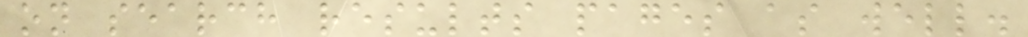on search results pages as well.
